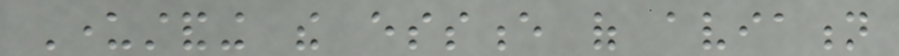Understanding the essence of aviation
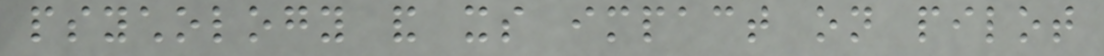psychology and its impact on pilot
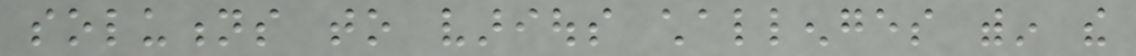solutions to various challenges within the
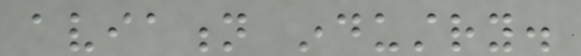aviation industry.
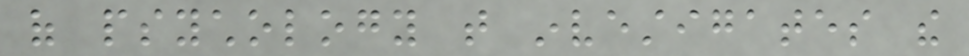of psychology that investigates the
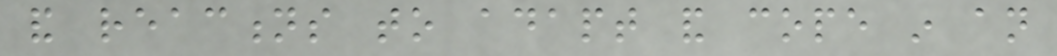and reactions to adapt and cope in an
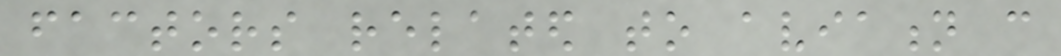factors related to aviation can
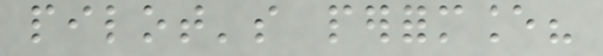pilot's performance?
